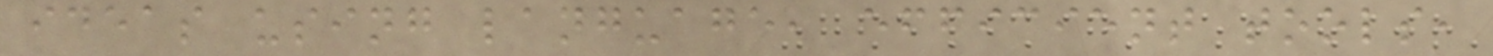ideas using language, efficient tools,
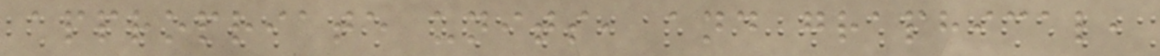appropriate units, and graphical,
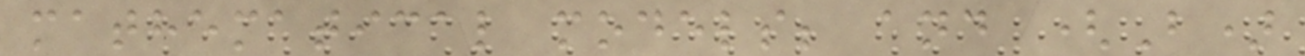mathematical models; and (B)
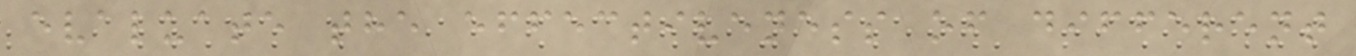evaluate the effectiveness of different
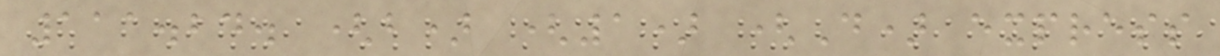111.24. (b) (1) (D) express
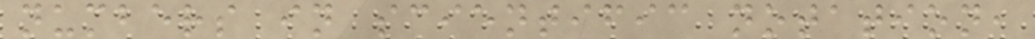numbers in scientific notation,
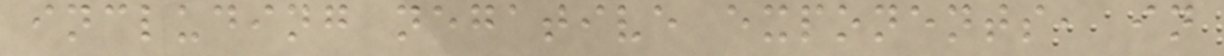including negative exponents, in
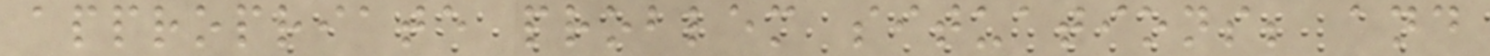appropriate problem situations; and
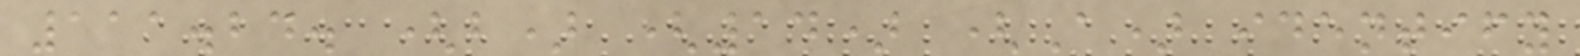111.24. (b) (14) (A) identify
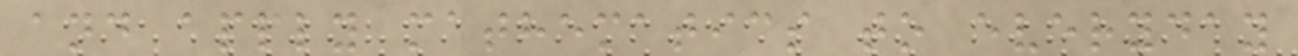and apply mathematics to everyday
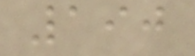190
